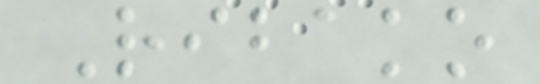Ribako
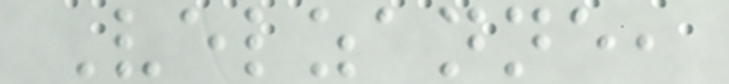Velzanne,
